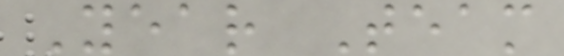Year Team
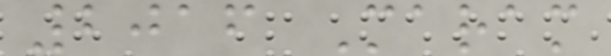2016 Maram
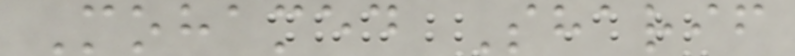Mohamed Sharif
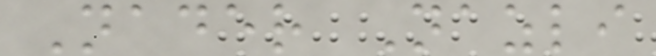Nader Nazli
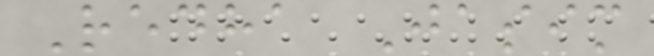Redha Jasim
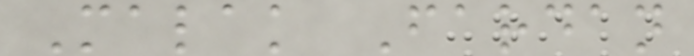Malak Fardan
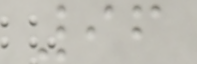96
